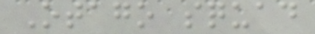Otago squad
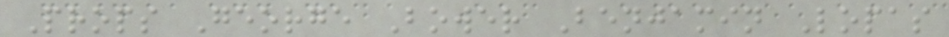Props George Bower Benjamin Lopas
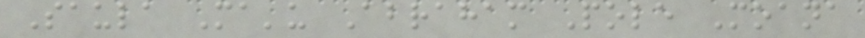Saula Ma'u Abraham Pole Moana
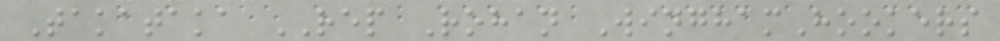Takataka REP Rohan WinghamHookers
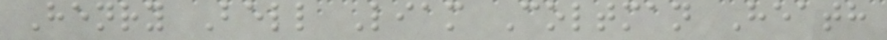Henry Bell Liam Coltman Heath
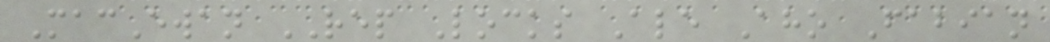MacEwan REP Locks Ale Aho Fabian
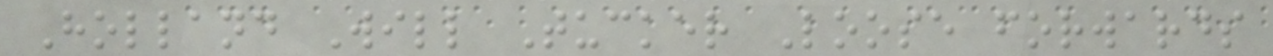Holland Will Tucker Loose forwards
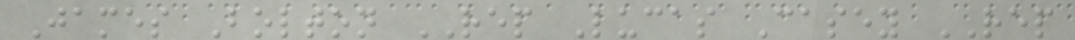James Bolton REP Lucas Casey REP
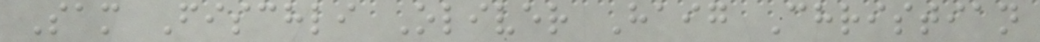Sam Fischli Oliver Haig Christian
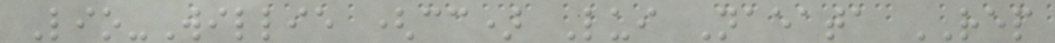Lio-Willie (cc) Lui Naeata REP
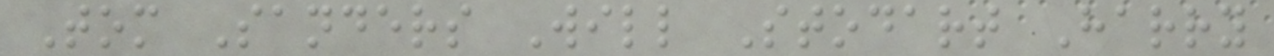Tom Sanders Will Stodart Harry
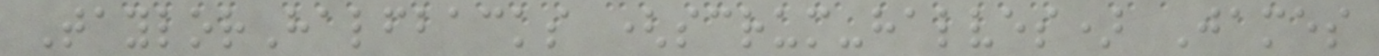TaylorHalfbacks (scrum-halves) James
